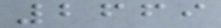2669
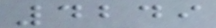4249
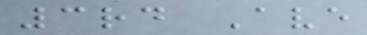3rd Ave
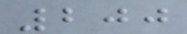200
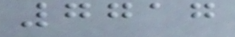7717
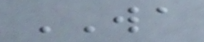WA
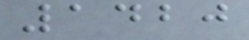1420
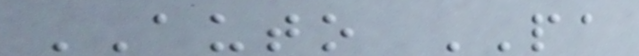AUTO PA
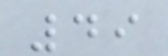49
